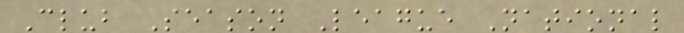Club Season League National
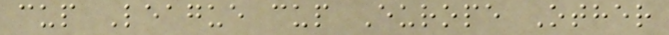cup League cup Europe Other
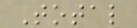Total
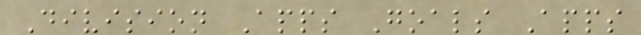Division Apps Goals Apps
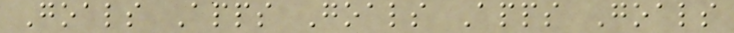Goals Apps Goals Apps Goals
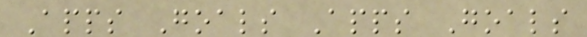Apps Goals Apps Goals
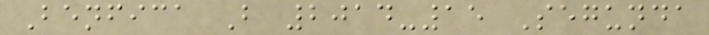Benfica B 2014-15 Segunda
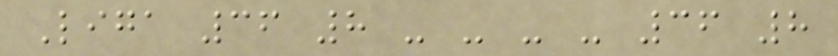Liga 36 8 - - - - 36 8
